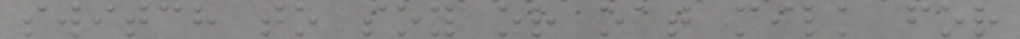switch to soy or oat milk for
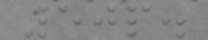50p.
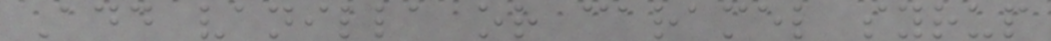Add vanilla or caramel syrup
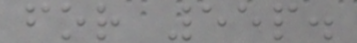for 55p.
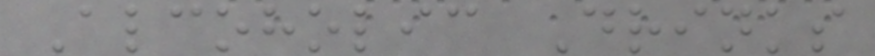Alcoholic Drinks
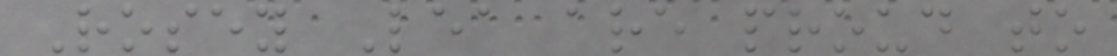Rosey Lea are proud to
